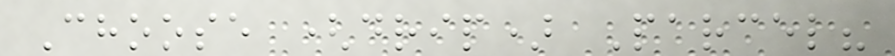Choose (drip) Parcel?
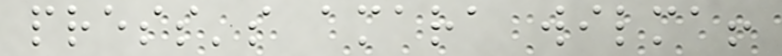press's amara wilma!
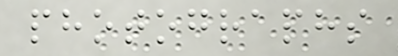photographs
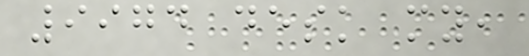9974 desk my,
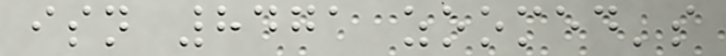isn 8471 zoomed's
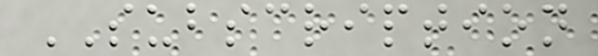SUBSCRIPTION
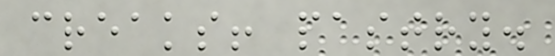creaks! pastry.
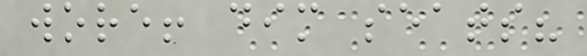wore! dim seats?
